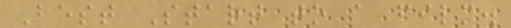Best Start to a film.
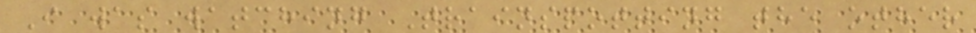I was watching Trainspotting the other
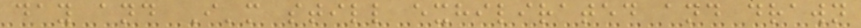day and I'm still exhilirated and drawn
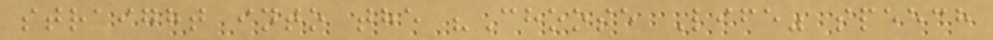straight into the "Choose Life" speech
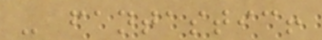- fantastic!
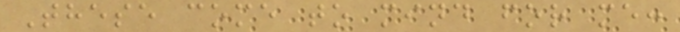These come to mind for me:
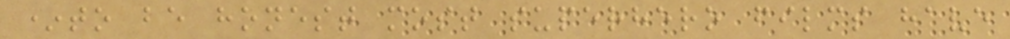*to be honest most superhero films have
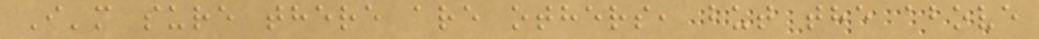I'm sure there are others, but the above
